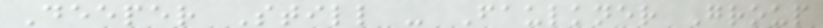Deeper Still - Faulkner Group
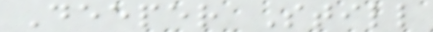Deeper Still
